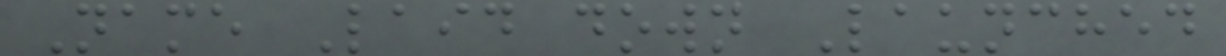Name Laid down Launched
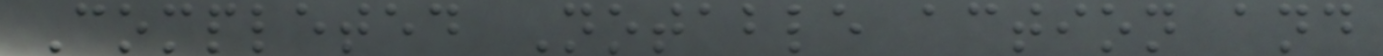Completed Notable action and
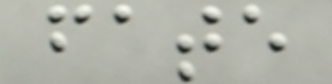fate
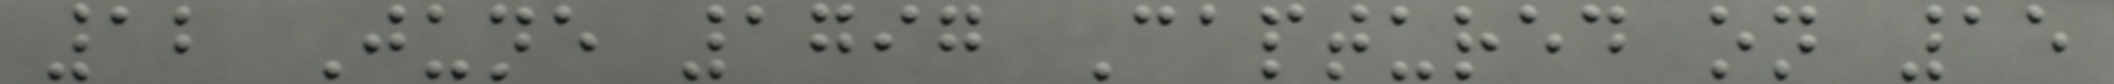12 June 1797 Captured on 15
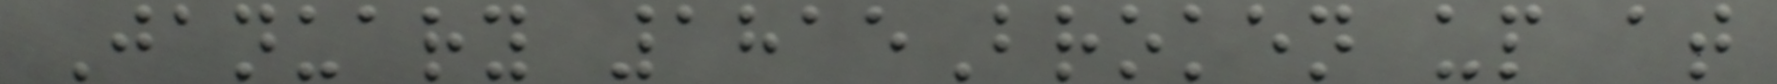January 1815Broken up at
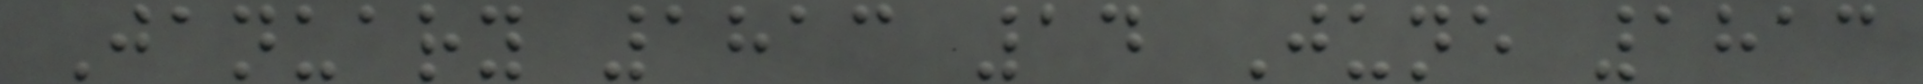January 1813 14 June 1813
